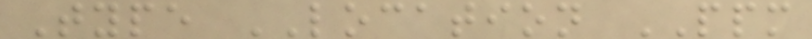Type LOCATION PPM
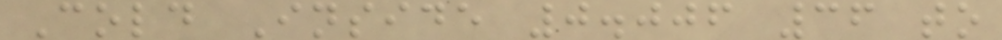Cold Inside 0.006 36 to
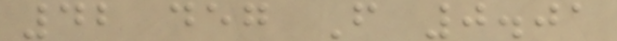42 deg F 0.01
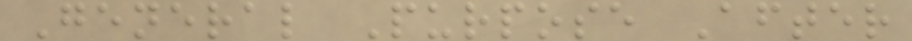General Purpose After
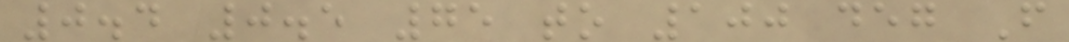0.4 0.5 75 to 100 deg F
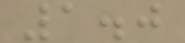1.0
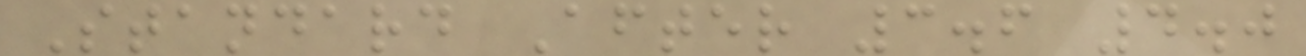Standard After 3.6 4.0
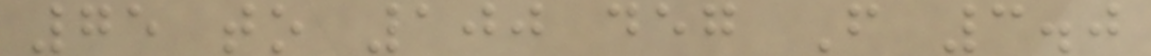75 to 100 deg F 3.0
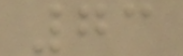73
